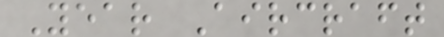Year Aircraft
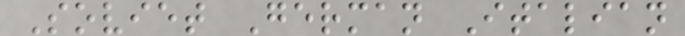Soviet German Italian
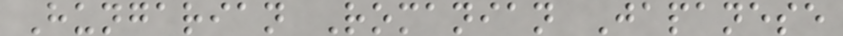Hungarian Romanian Japanese
